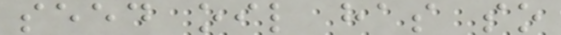seed oil has so
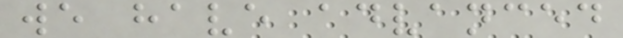we have advanced
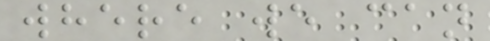where we can
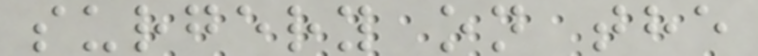surgery on the
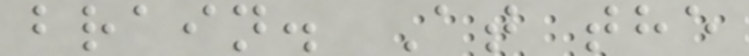brain. At the
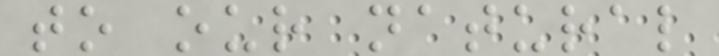to our natural
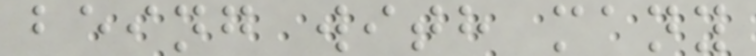being with many
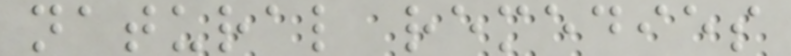natural remedies
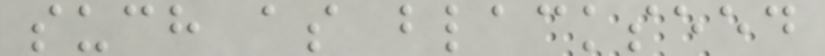such as blackseed
